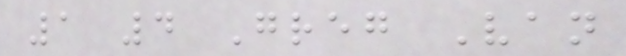1 4 Greg Van
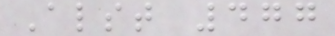Alst 477
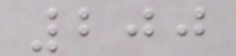200
